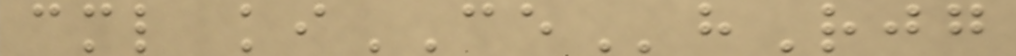cml kiCEhRjg
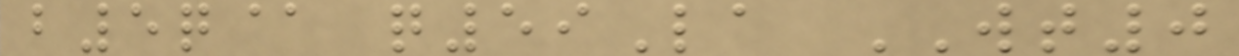b5q@ q59La WT0
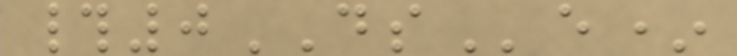#0DSe*
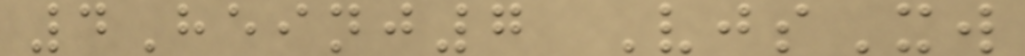4Heinj7 VjsXw
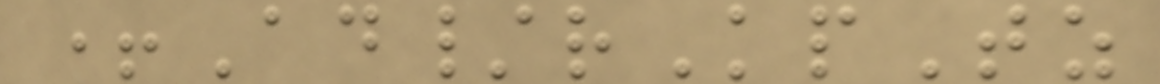+Ad/rKpTz
